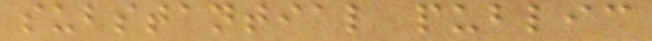substantial public
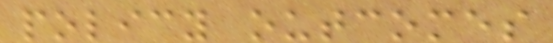policy outcomes
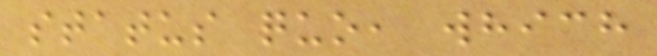status quo, which
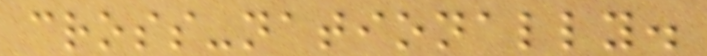cross-nationally.
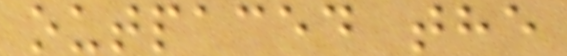outpaced the
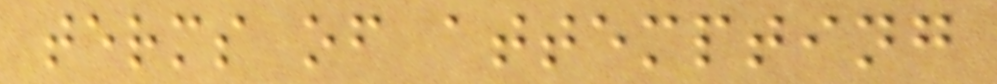terms of attempting
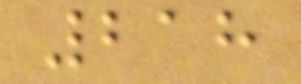218
